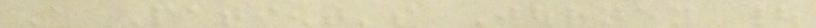A Patient's Journey |
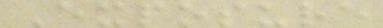Exposure
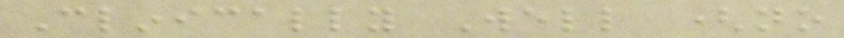Clinically Well (no
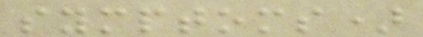symptoms)
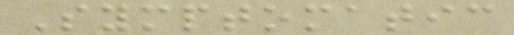Symptomatic
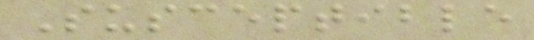Susceptible
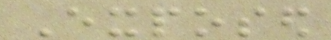Exposed
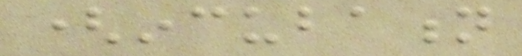(incubation
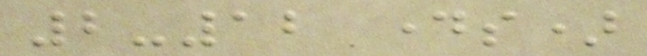2-12 days)
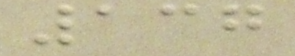137
